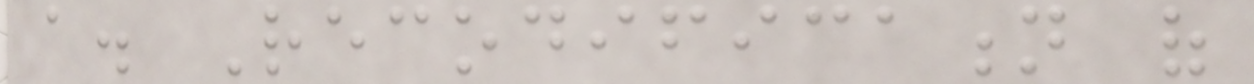a. Recodification of
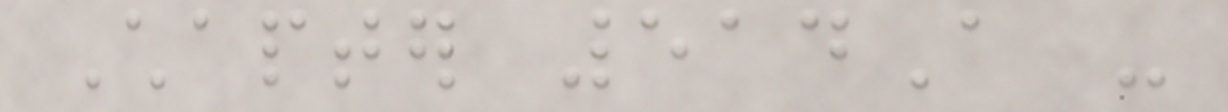Chapter 514A -
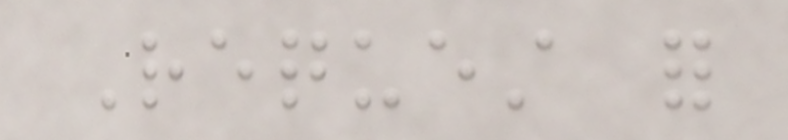Request for
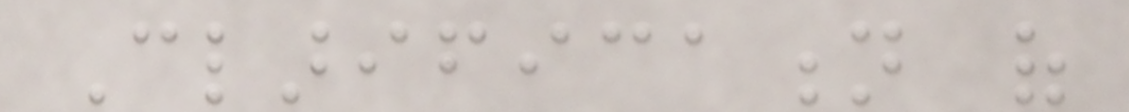Clarification of
